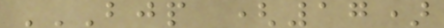BJP (17)
